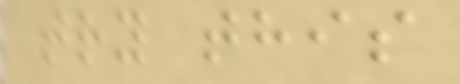try this
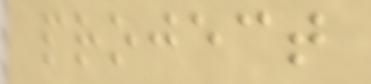project
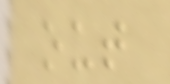out
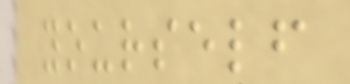yourself
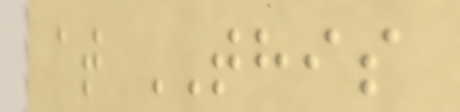at THIS
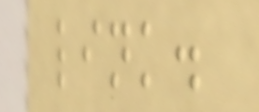link.
